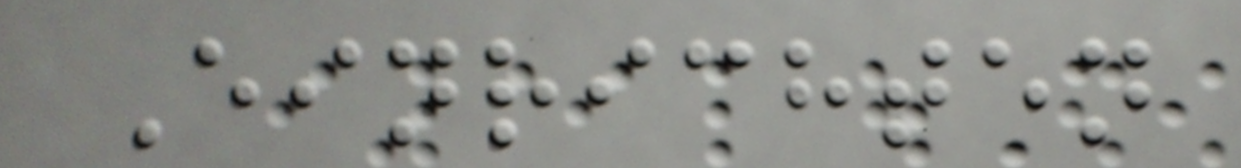Einrichten
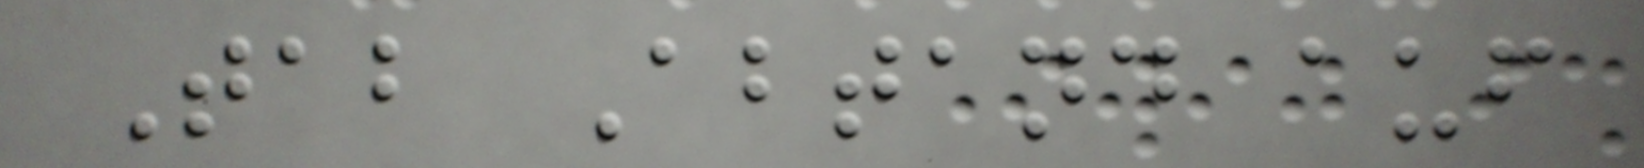Tab Abtand auf
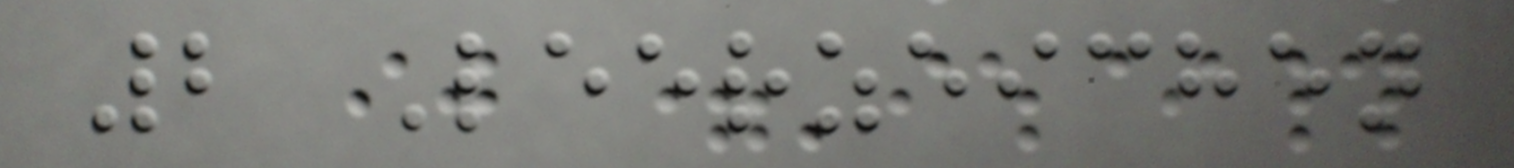2 Leerzeichen
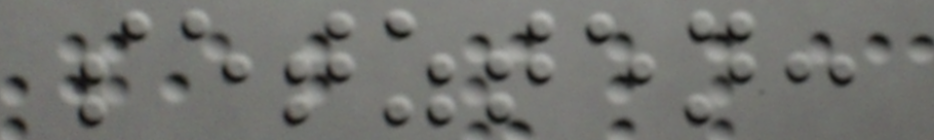setzten:
